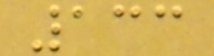133
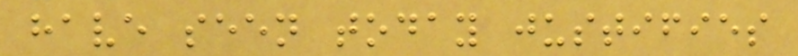have seen today justifies
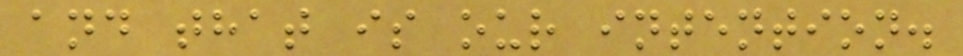and that is our intention.
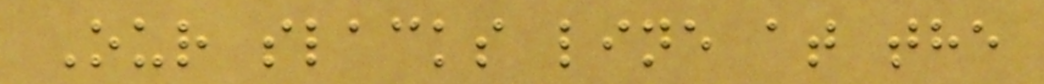Our slacks line at the
